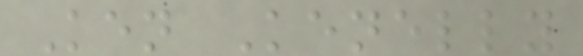Ken Kenelly
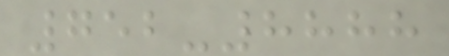752-8888
